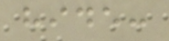hide:
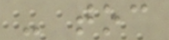- toc
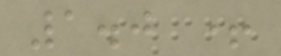1.0 +
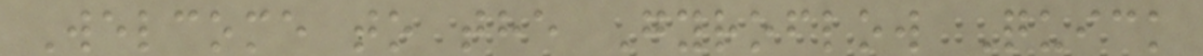Welcome to the Gyroflow Quick
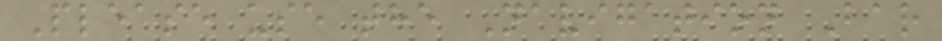Please use the Navigation Bar
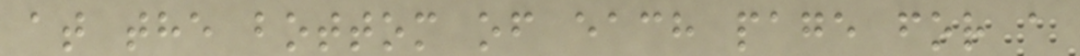at the bottom of each page for a
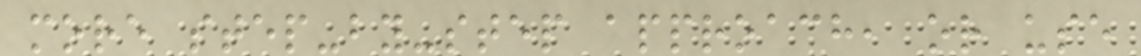more step-by-step approach, or use
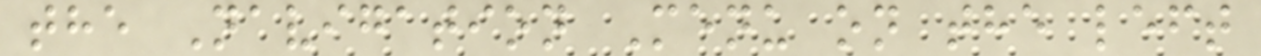the Navigation Menu on the left
